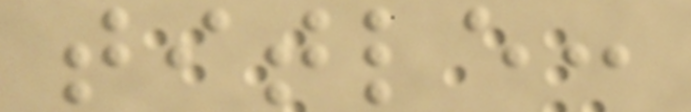title:
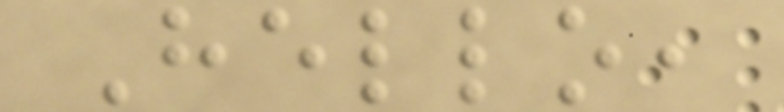Hello,
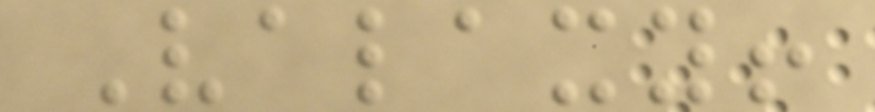Valaxy!
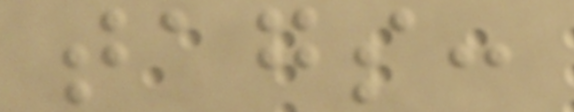tags:
